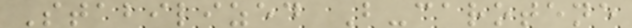Stabilized B-carotene
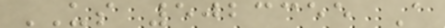US 5023355 A
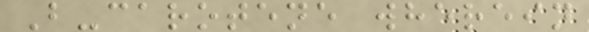B-carotene wherein
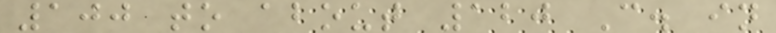100 to about 120 C. in
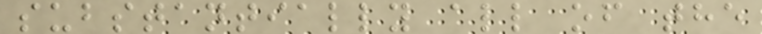substantially all of the
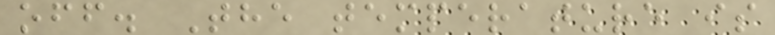off. The temperature is
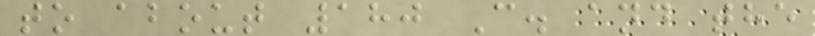to about 180 C. and the
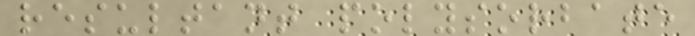resultant polysorbate
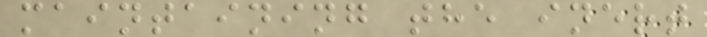maintaining the inert
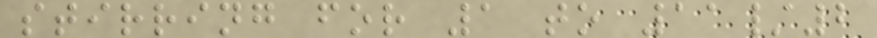stirring for 1 to 11/2
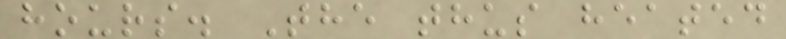hours. The thus heated
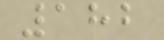182
